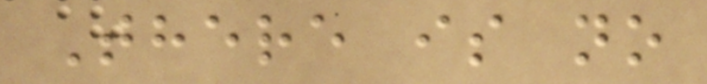There is no
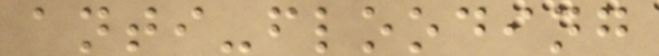anti-flooding
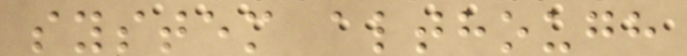system although
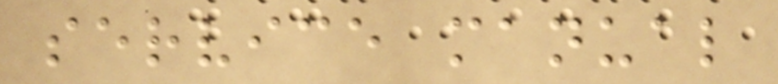service manual
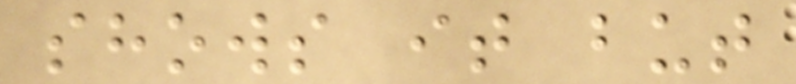shows it but
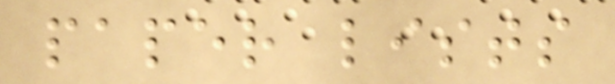paper lists
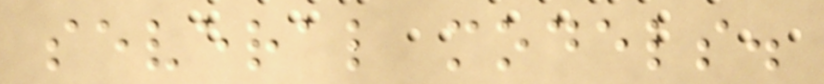several models.
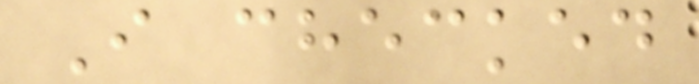I checked
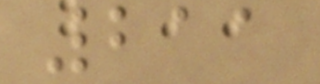211
